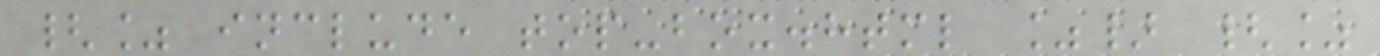{% include top-box.html %} {%
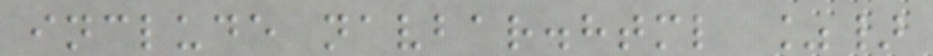include navbar.html %}
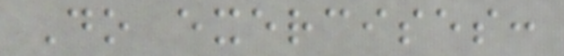Do exercises:
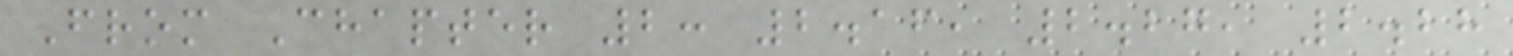From Chapter 2: 2.16, 2.27, 2.28
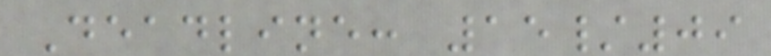Deadline: 15/09
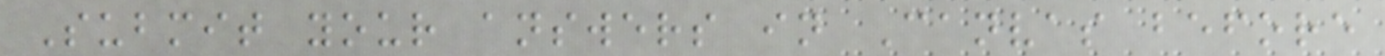Submit your answers in Canvas before
